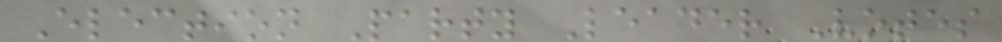Election Party Leader Votes
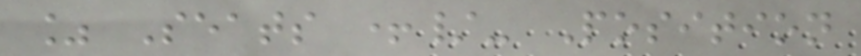% Seats +/- Position
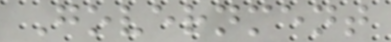Government
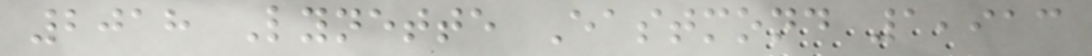2018 Lynette Eastmond 1,913
